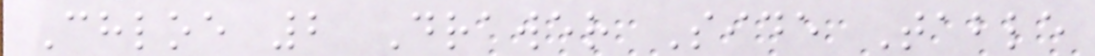Chloe 2 Drawer Side Table
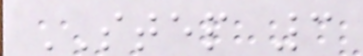STEP 3
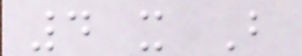4 x B
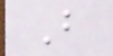B
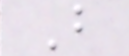B
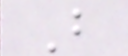B
